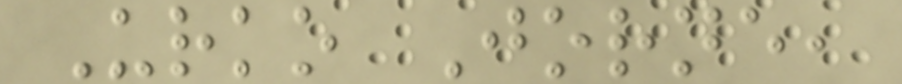Urko Jorne,
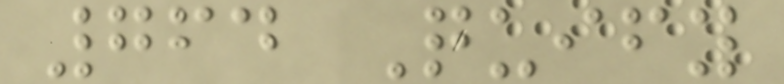764 Quify
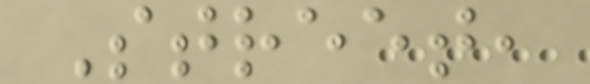Street,
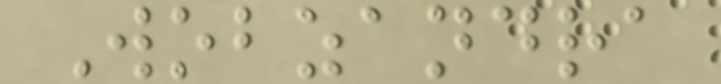Wobzandra
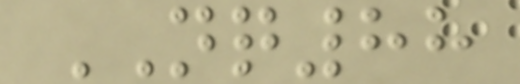NQ88
